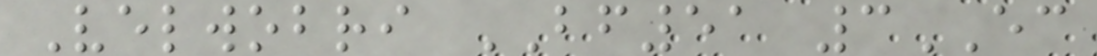Velwobri BF51 3EC
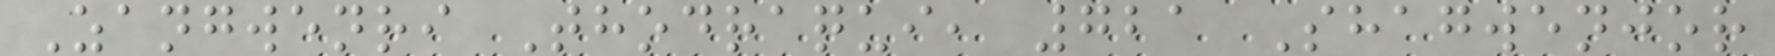Zangwenri Thodraqui, 721 Shagwenjor
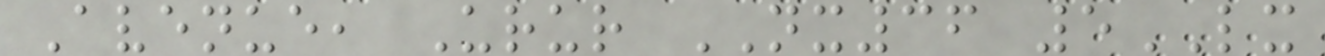Avenue, Urur NX36 5LX
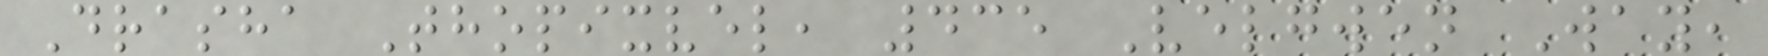Drasha Thopixvel, 435 Velgwen Way,
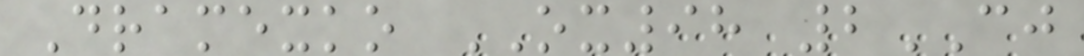Dramexko OX98 2CJ
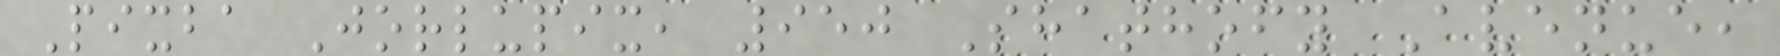Pixba Jorlupix, 950 Shathofy Avenue,
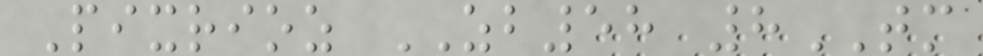Pixrioz ZB58 8TM
